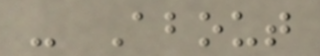- About
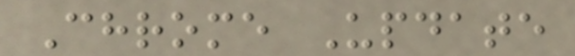Chrome Update
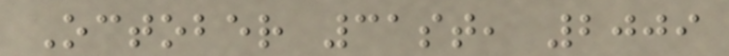October 31st, 2009
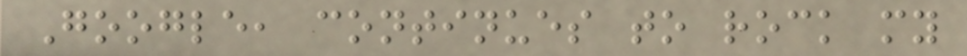Google, continues to rock my
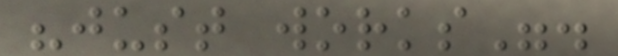"just works".
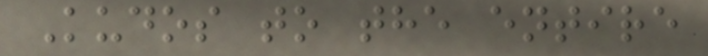Kudos to the entire
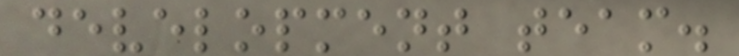development team.
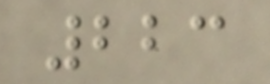223
